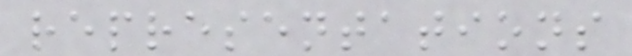representations
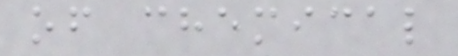of chemical
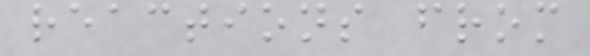reactions from
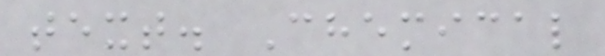text. Chemical
